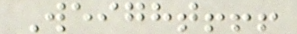Weight!!!
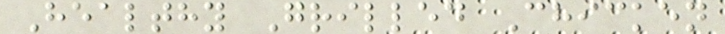Healthy Grilled Chicken
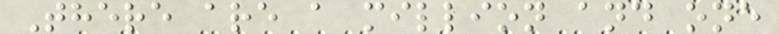There are a million and one
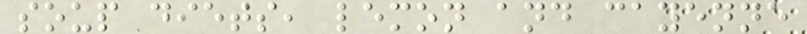soup diets, lemon and cayenne
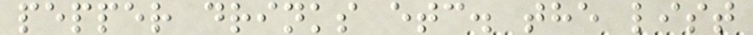pepper drinks etc. the list
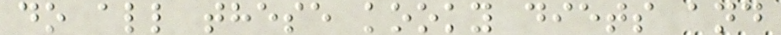do all these kooky diets and
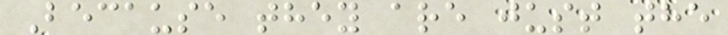Because they are just the
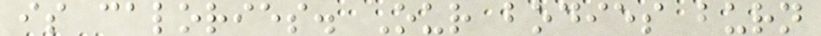is calories. Our bodies burn
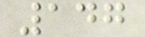147
